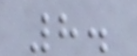8.
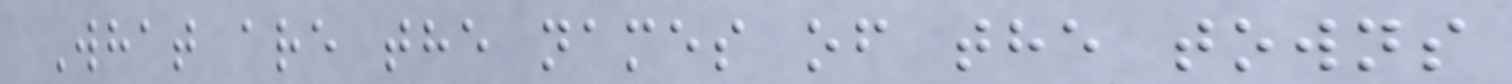What are the names of the towns
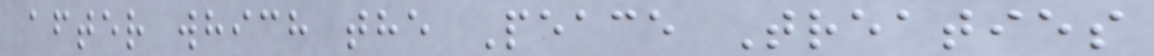after which the Peace Treaties
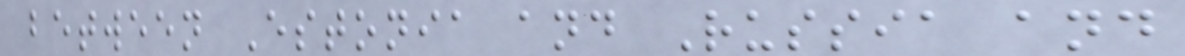between Estonia and Russia and
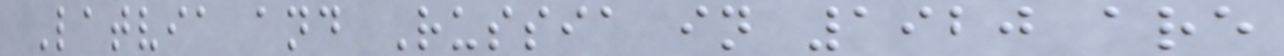Latvia and Russia in 1920 are
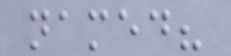named?
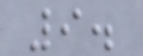9.
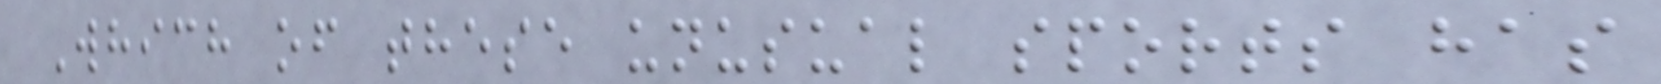Which of these unusual sports has
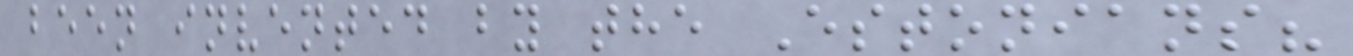been invented by the Estonians?
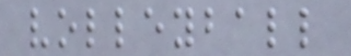volleyball
